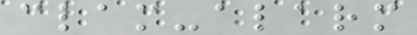clam-alarm
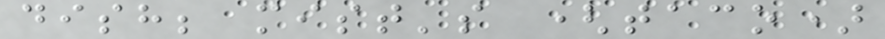dish; mist's (taco)
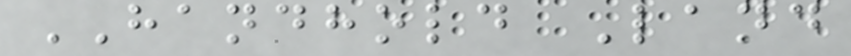HANDHOLD Land
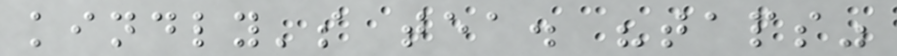kindly's tea. "taps"
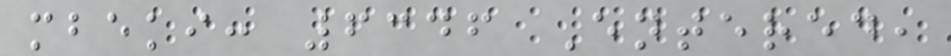mbeki: 6346 Entered,
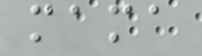mama
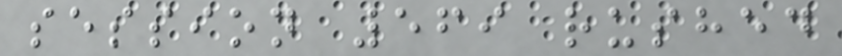session 569 rushed
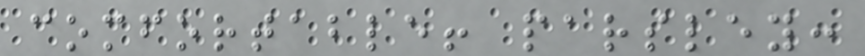comfortable! parsley:
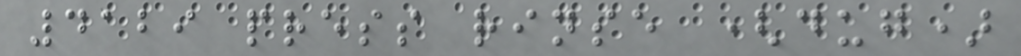4129 press rinse (dug)
